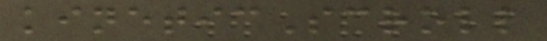kineticScroll
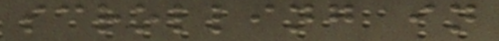scrolling in
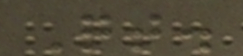Qt.
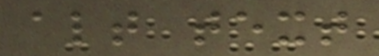alt text
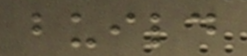build
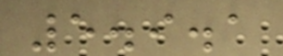5.9.1
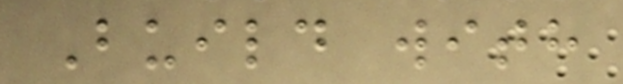Build with
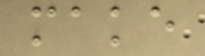make
